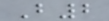B2
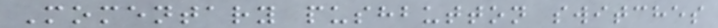Momentary pushbutton switches
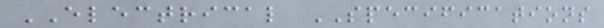ELECTRICAL SPECIFICATIONS
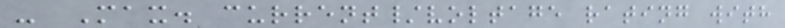- Max. current/voltage rating with
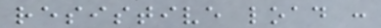resistive load :
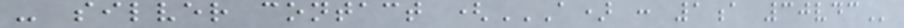- silver contact (A) : 1A 30VDC
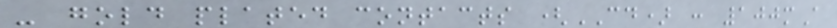- gold plated contacts (CD) : 100mA
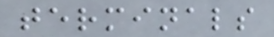terminals
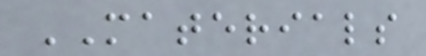MATERIALS
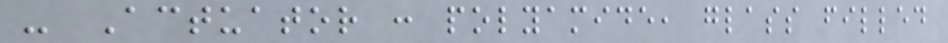- Actuator : polyamide, glass filled
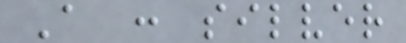A : silver
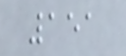151
